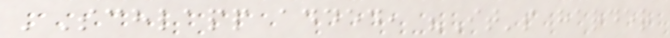'Schlapp added, "It's harder
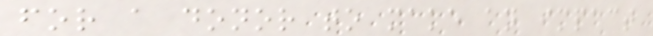for a donor to make an impact
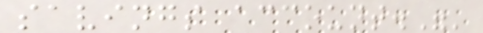savings account."'
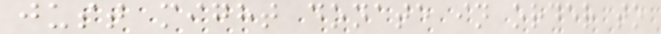just might donate in order to
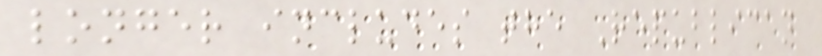longer includes the Republican
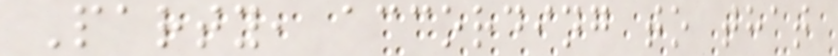Party, according to that
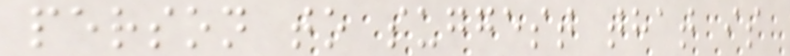person to suggest that is
